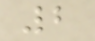2
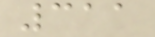311
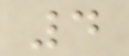4
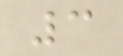3
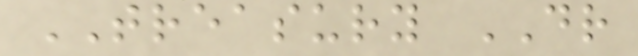TREASURY DR
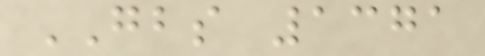GBS 1371
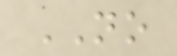NO
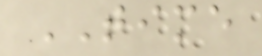TIME
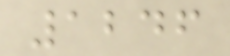1246
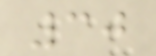30
